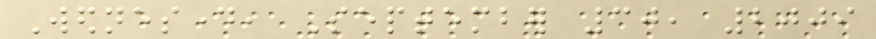Wednesday, September 30, 2009
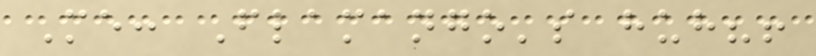Me: Flamango's huh?!
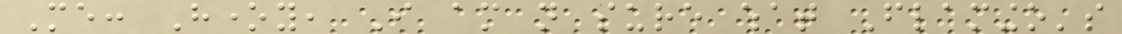Me: Honey, I am not sure what Flamingo's
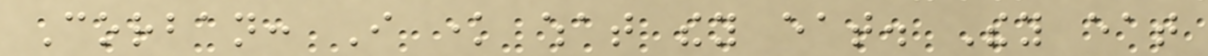Corban: I know what they eat. They eat
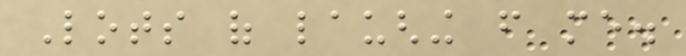Lots of laughing from me.
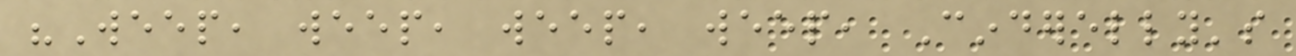"Weep, weep, weep, weep, Cinderelly's
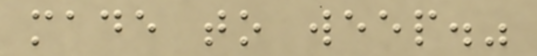made to weep."
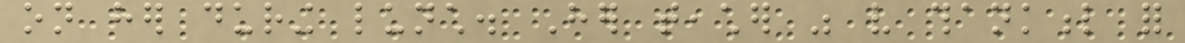on her during lunch. Her teacher was very thankful for
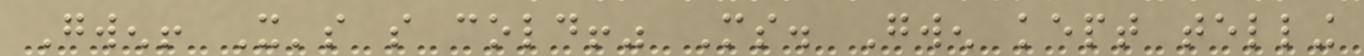Gwen! It's so cold!" Ms. Gwen kept telling
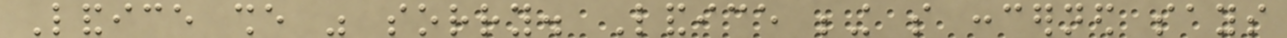Landice she was sorry. Landice being so concerned says
